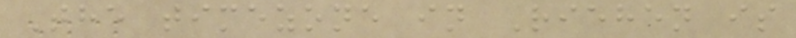The timezone in Riehen is
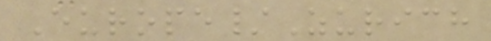Europe/Zurich
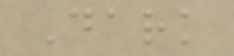Dark
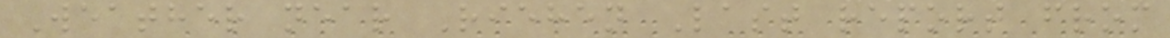Weather near Riehen Last report from
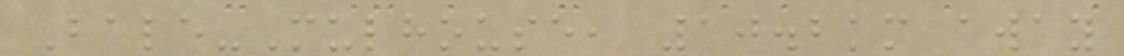Bale-Mulhouse, 10.2km away
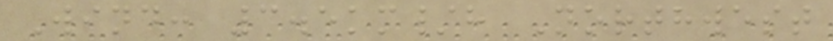Wind: 3.5km/h Northwest
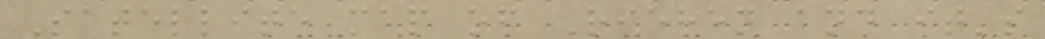Satellite map of Riehen and it's
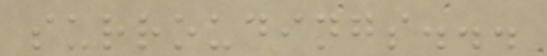surroudings...
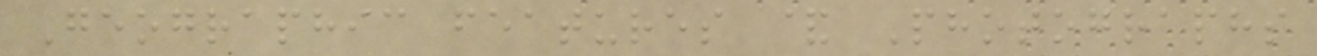Geographic features & Photographs
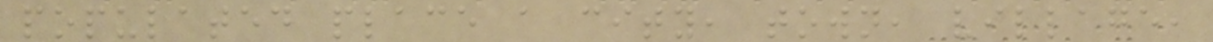populated place a city, town, village,
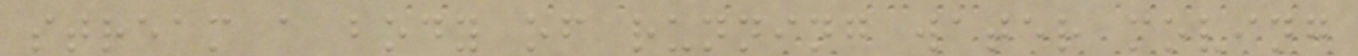stream a body of running water moving
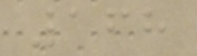168
